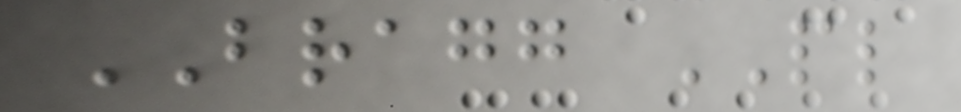BRAGG PL
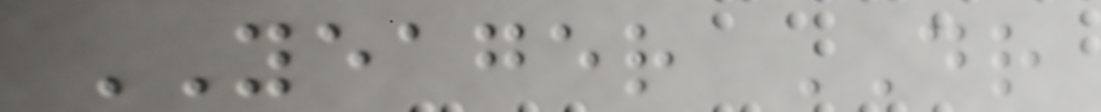YEAGER DR
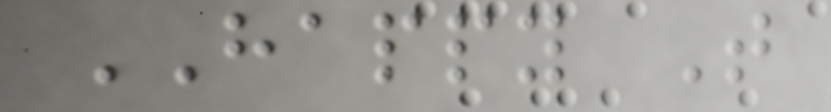HAPPY T
